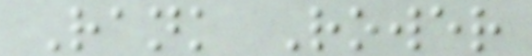Rank Rower
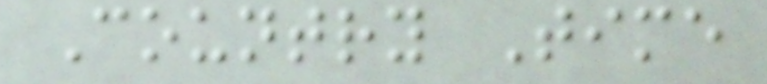Country Time
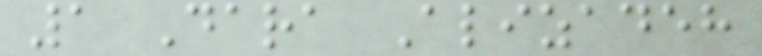1 Dara Alizadeh
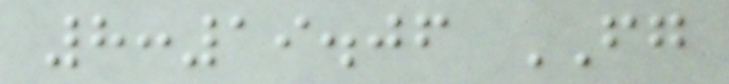8:19.06 FG
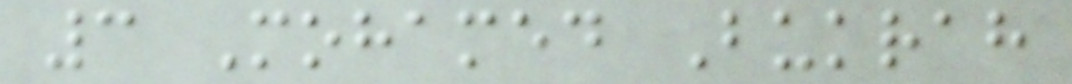3 Mohamed Bukrah
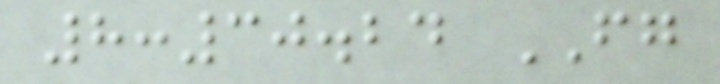8:30.24 FG
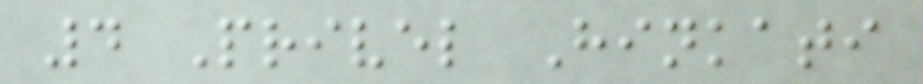4 Privel Hinkati
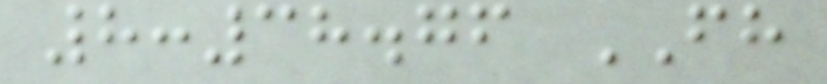8:38.76 FH
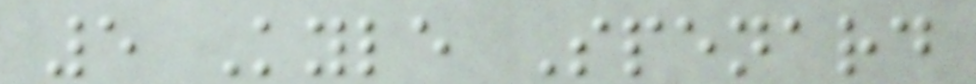5 Kyle Spenard
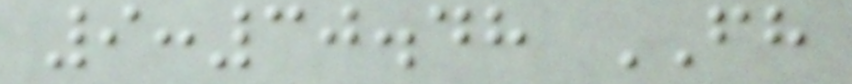9:30.48 FH
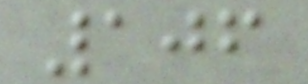106
